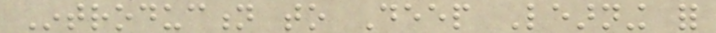Introduction to Deep Learning for
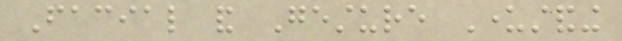Facial and Gesture Understanding
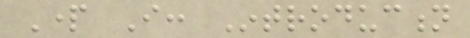Part I: Introduction
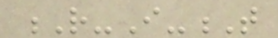R-I-T
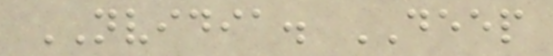NVIDIA. DEEP
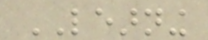LEARNING
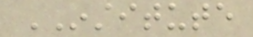INSTITUTE
